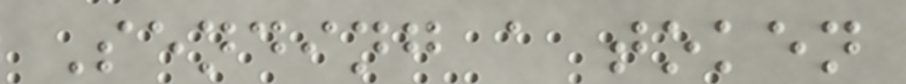Sending a token
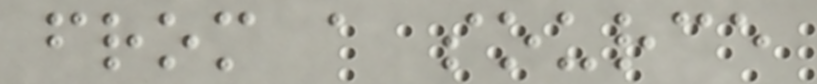from a source
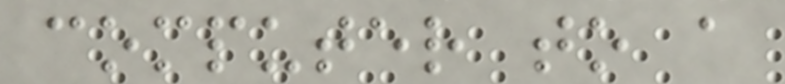computer to a
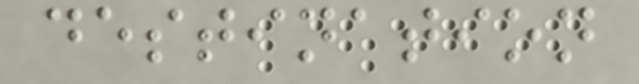destination
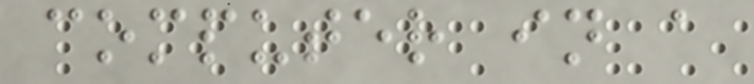computer in a
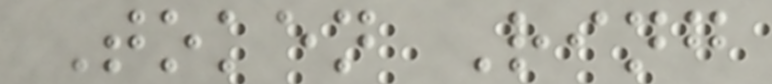Token Ring
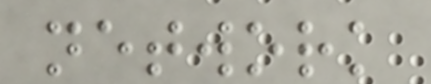network
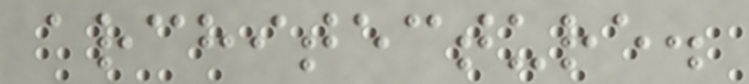architecture.
